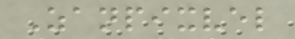Zanpixvel
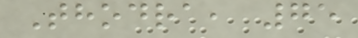Thodra, 75
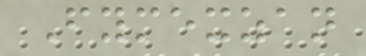Fymexzan
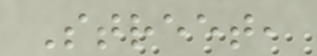Street,
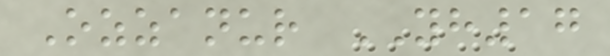Ozzanur YH17
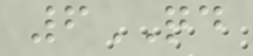6QD
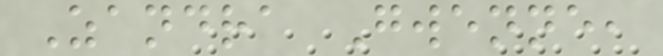Zandra Gwenne,
